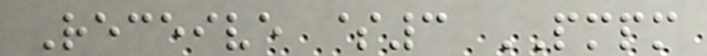Receive $3 PMPM
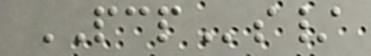PCPs/
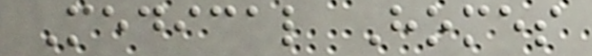Medical Homes
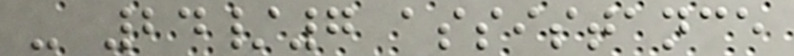- 24/7 assistance
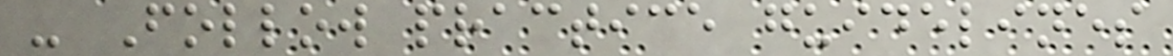- Follow practice guidelines
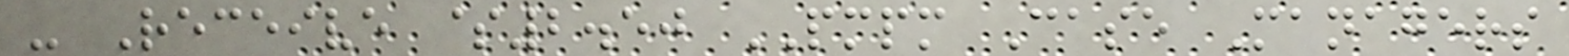- Receive $2.50 PMPM Case Managers
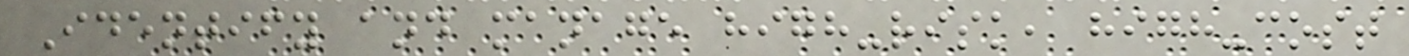Identify and manage high-risk, high-cost
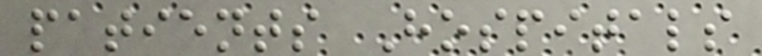patients Hospitals
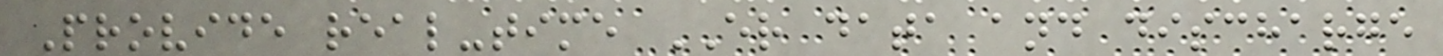Provide real-time ER data and discharge
